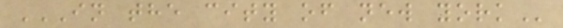IN THE CITY OF NEW YORK
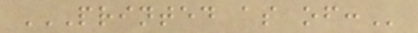PRINTED AS OF:
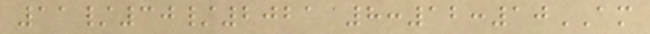11/30/2021 8:12:10AM
